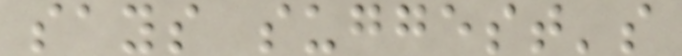says suggest's
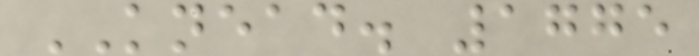KNEAD. 1775
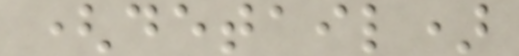(detail)
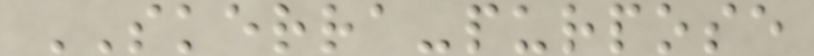SKERRA-purpose
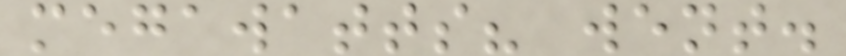megawatts? went.
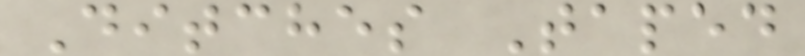Ditches Taped
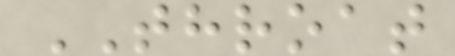THROAT
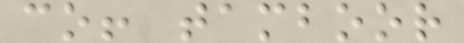co! tamboor
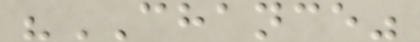"CHANCE"
